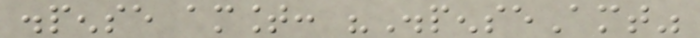dispense amount: "DispenseAmt"
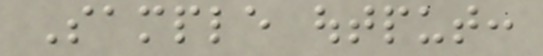Sample output:
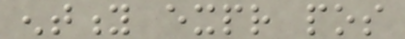entity expr pos
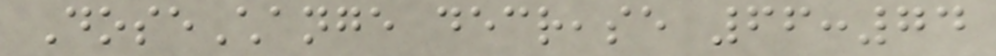DoseChange decrease 66:74
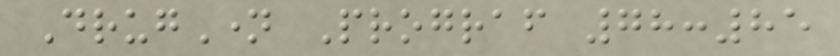DrugName Prograf 78:85
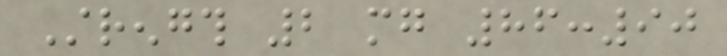Strength 2 mg 86:90
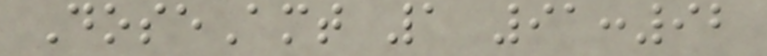DoseAmt 1 91:92
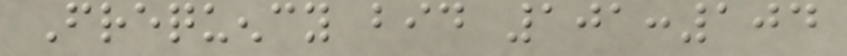Frequency bid 101:104
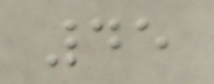45
